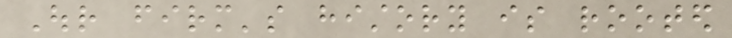Our firm's history is rooted
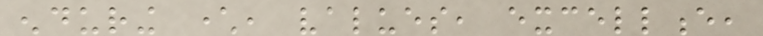enduring character, values, excellence,
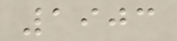1903
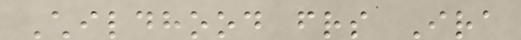Childhood friends Ira
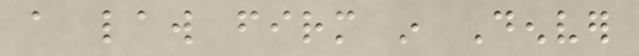a law firm in Denver
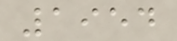1954
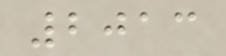2013
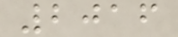2016
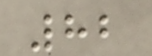82
